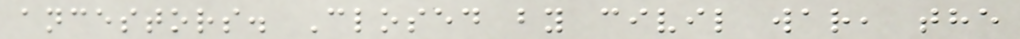ancestors. Closed by civil war, the
